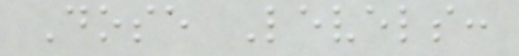Dose Levels:
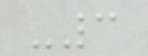-3
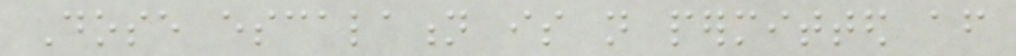Dose escalation is not permitted after
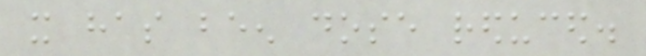it has been dose reduced.
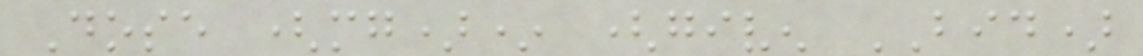Dose (mg)* (given BID)
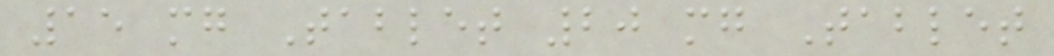15 mg Tablet 20 mg Tablet
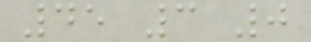45 3 0
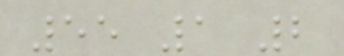55 1 2
